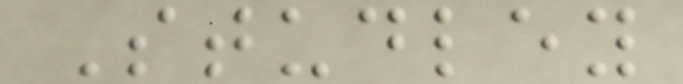Studley
